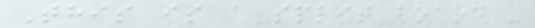This is a split board -
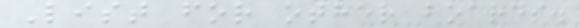List for other boards.
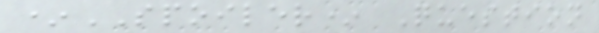*SPOILER* Question
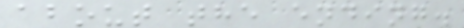about the ending.
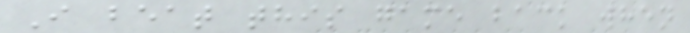I beat this game back when
